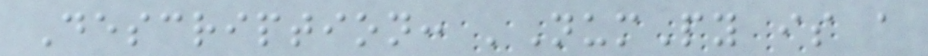Description: 'NumPy is a
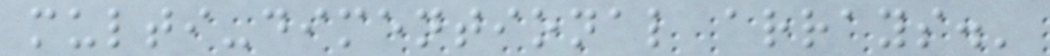multi-dimentional arrays.'
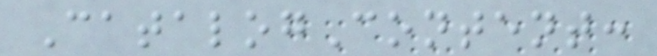CatalogContent:
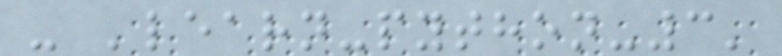- 'learn-python-3'
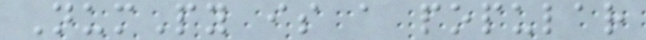NumPy is a popular
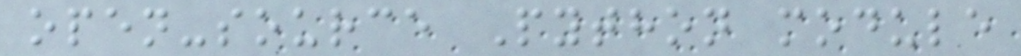open-source Python module
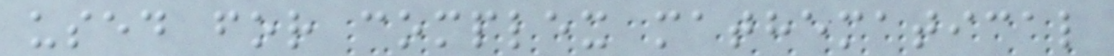used for complex mathematical
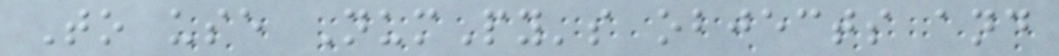To use NumPy's objects and
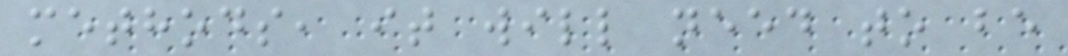methods, it will need to be
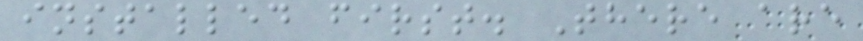installed first. There are
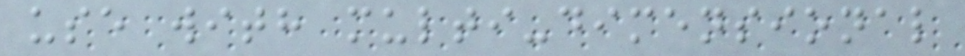use with multi-dimensional
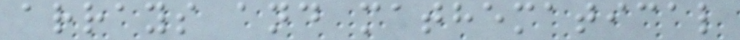arrays and mathematical
